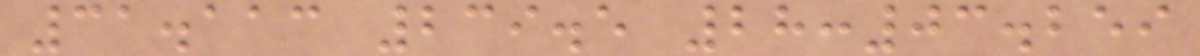31.113 239.5 28:03.259
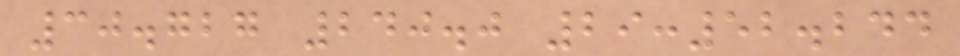30.727 240.0 29:52.244
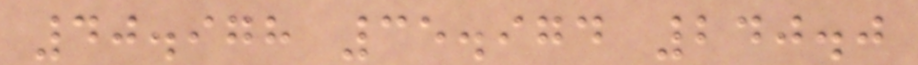40.978 35.974 240.0
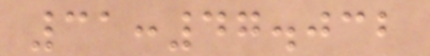31:47.032
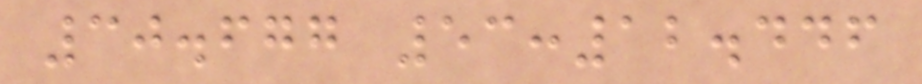30.677 53:12.446
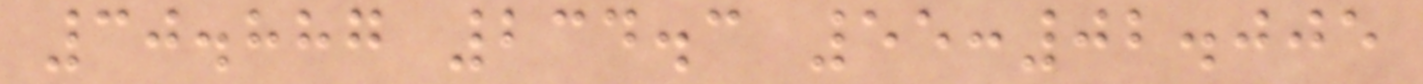30.887 234.3 55:02.005
